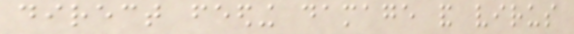direct feeding damage and virus
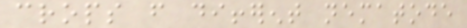crops from different nematode
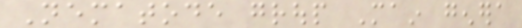Nematode group Main genera
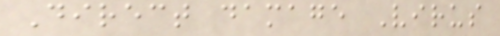Direct damage Virus
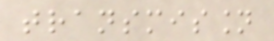transmission
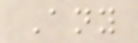Any
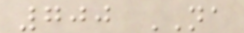700 NA
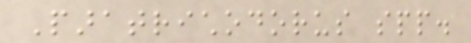Paratrichodorus spp.
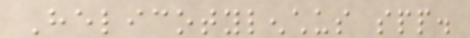Helicotylenchus spp.
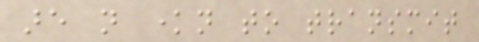are not known to transmit
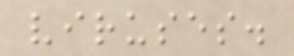viruses.
